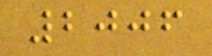2006
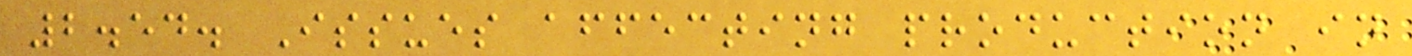2.54. Issues affecting production in
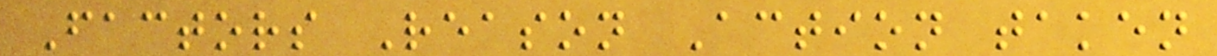Factors Reason Action taken
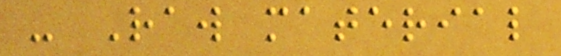- Raw material
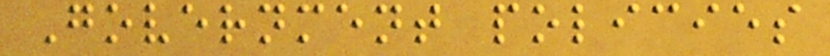Government policies
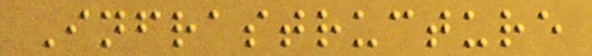Infrastructure
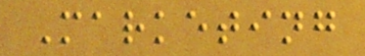Marketing
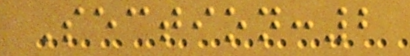Section:2
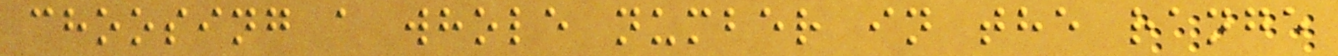choosing a whole number in the range
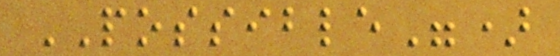POSSIBLE")
